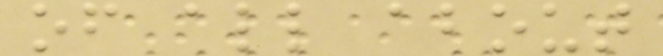of all about
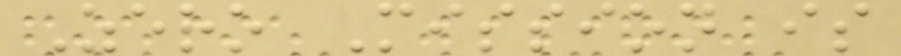Zero Mission is
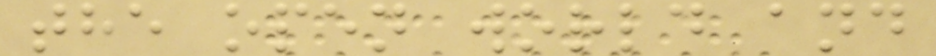the open world and
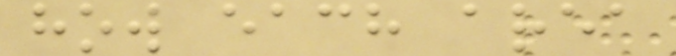how each area
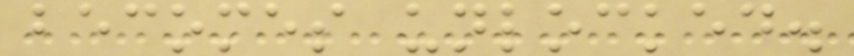becomes unlocked.
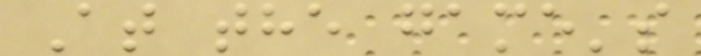At the game's
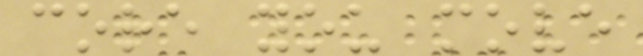core you move
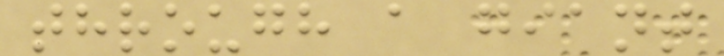through a giant
